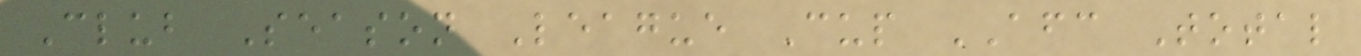Club Season League Cup AFC Total
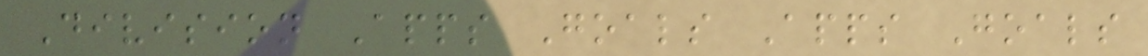Division Apps Goals Apps Goals
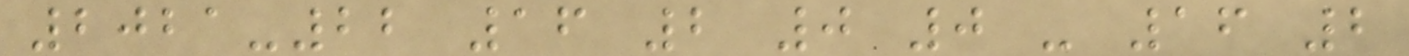2021-22 16 2 0 0 - 16 2
